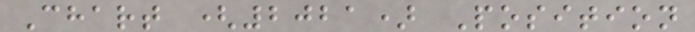Chart (2021) Position
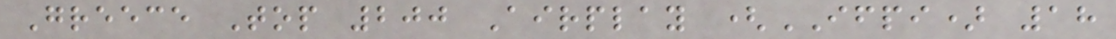Greece Top 200 Airplay (IFPI) 18
